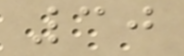30
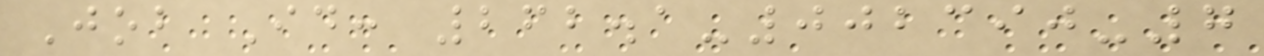Job Id: 262.1-002390-7
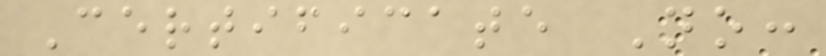Certificate No:
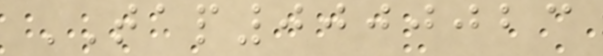TAP0000023
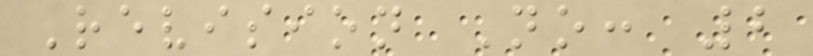Revision No: 2
